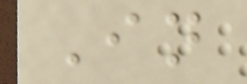In
